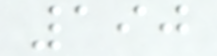190
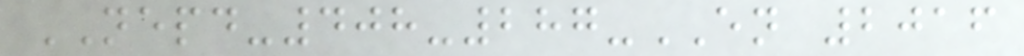NEPD-408-287-EN 2016
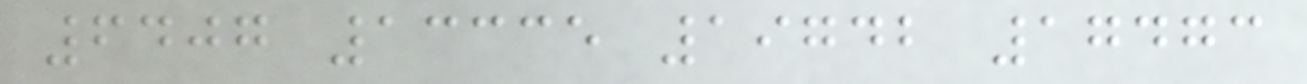6407 13335 19742 17473
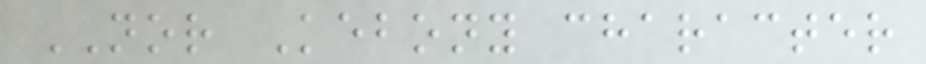NOR Kebony character
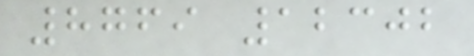8769 12302
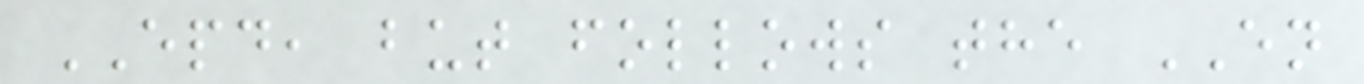EPD, but follows the EN
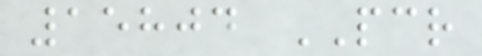15804 PCR
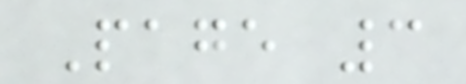Page 3
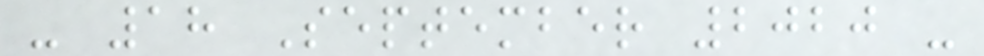- 18 September 2020 -
